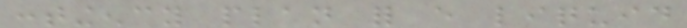contingency plan for every liquid
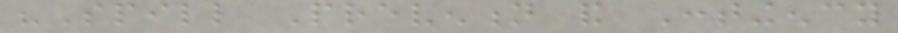"Spill Prevention and Contingency
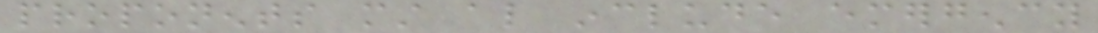proponents must also include emergency
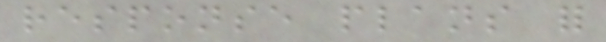response plans for
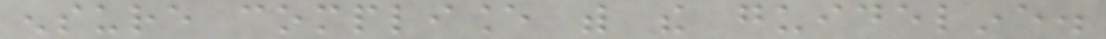ensure compliance with the guideline.
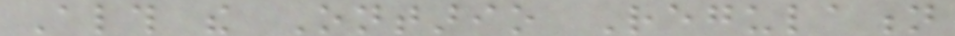Although the Ontario Regulation
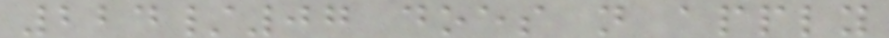224/07 does not apply
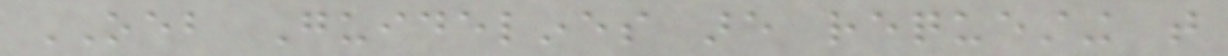OEB Guidelines are requesting that
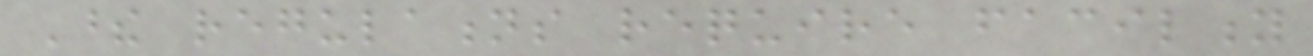These regulations require facility
